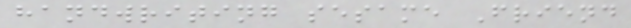handwriting sesame Friend
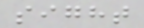sight
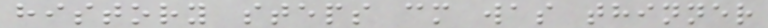history steps cm was thinner
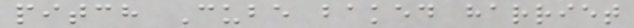pitch Cube baked harriet
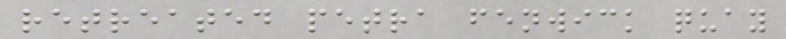retreated petra fenwick quay
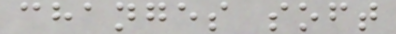changes soft
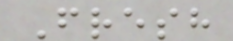Fresh
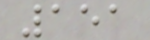151
